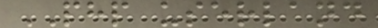PHP userland
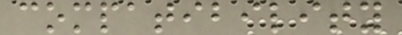compatibility
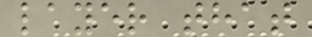layer that
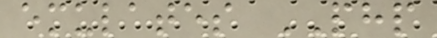emulates PHP
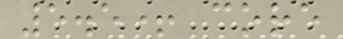5.5+ core
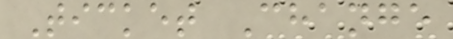Ticket Change
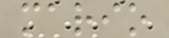mario
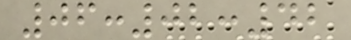06:02:42
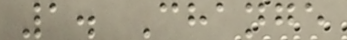1. Change
